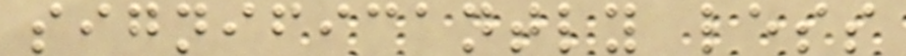significantly less
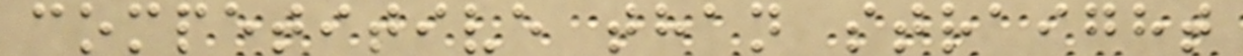competitive than straight
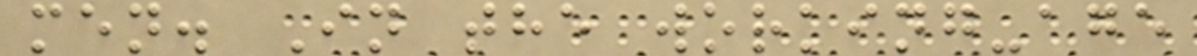men. In the working-age
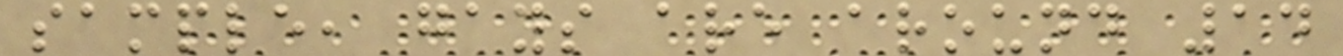sample, gays are around 14
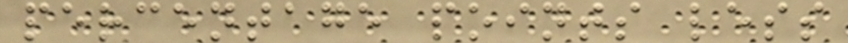percentage points less
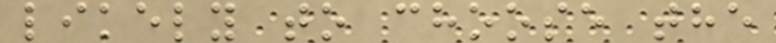likely to choose the
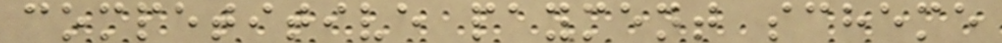competitive payment scheme
